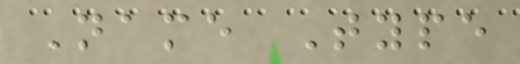Name Type
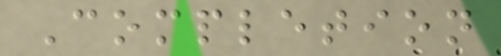Completion
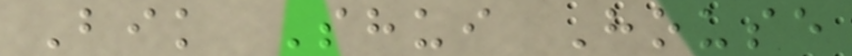Bik Shui House
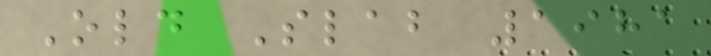Old Slab 1981
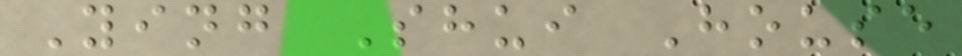Ying Shui House
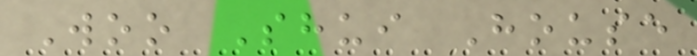Woo Shui House
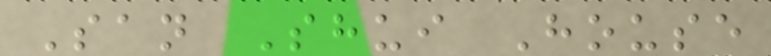San Shui House
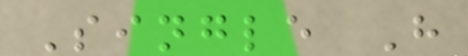Single H
